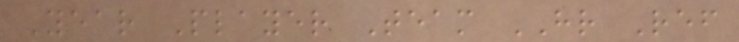Year Player Team HR Ref
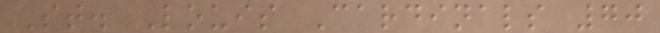St. Louis Cardinals 70
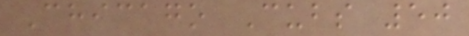Chicago Cubs 50
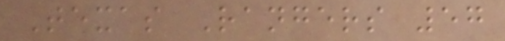Texas Rangers 57
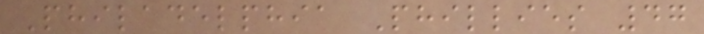Philadelphia Phillies 47
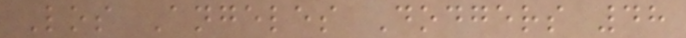Los Angeles Dodgers 48
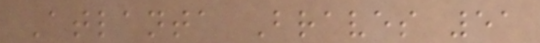Atlanta Braves 51
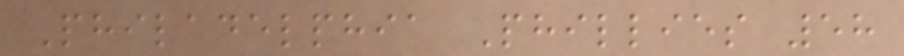Philadelphia Phillies 58
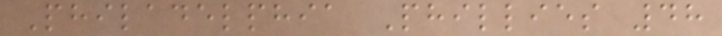Philadelphia Phillies 48
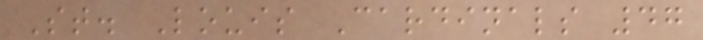St. Louis Cardinals 47
